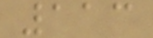113
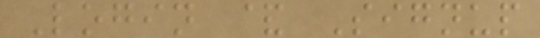Login & Signup
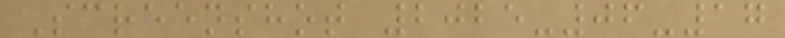Screenshot 2025-06-17
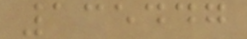135447
